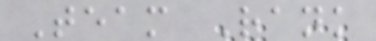Team Rank
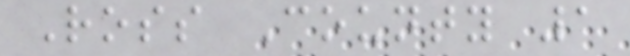Ross County 1
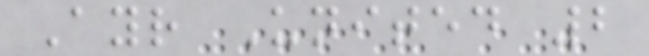Ayr United 2
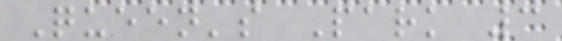Queen's Park 3
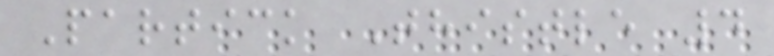Partick Thistle 4
